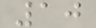10
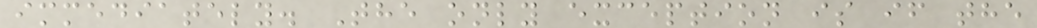immediately. The only exception is if the
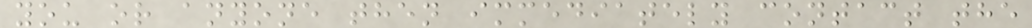you or anyone then immediately contact the
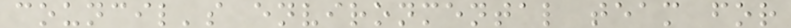council's environmental team for
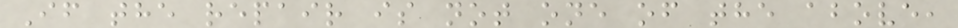If the repair is not one of the above,
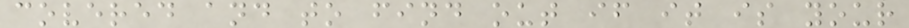covered and to find out if it is your
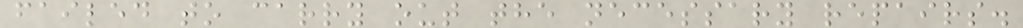failed to carry out the necessary repairs.
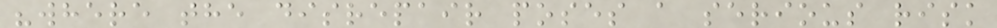"where the disrepair poses a serious risk
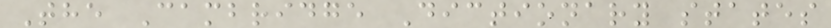The Cambridge Dictionary states
